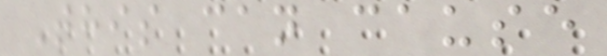This can cause
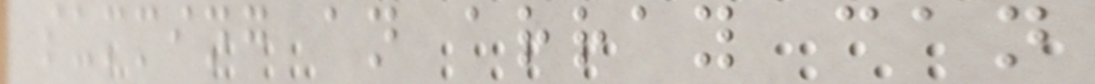summing an array can
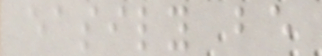easily be
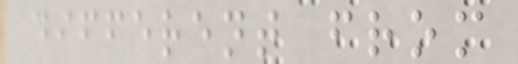different from
